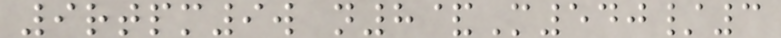9rtpm9w n8&M540/3
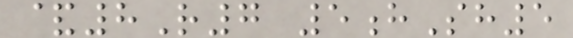&8R7 5hSh5
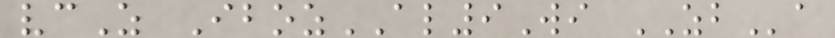vcZ IbozAL9Wi ZBa
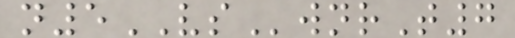n5VSwnrT7
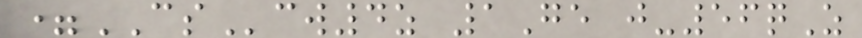=CScw4z 1Ge j-56qZ
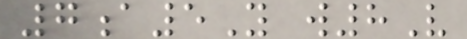7a5Y w8V
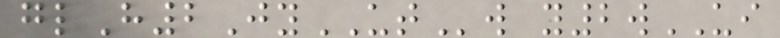glH2JyUTw y2wUI
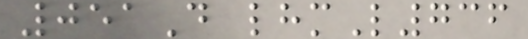051D lhmL736
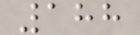188
